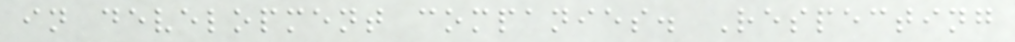in development companies. Respecting
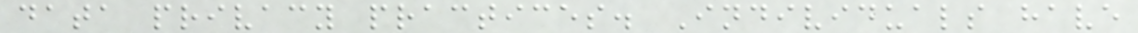data privacy practices. Individuals have
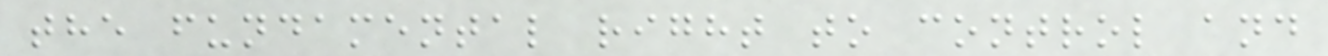the fundamental right to control and
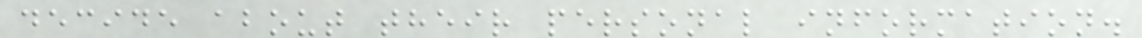decide about their personal information.
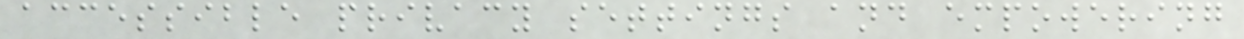accessible privacy settings and empowering
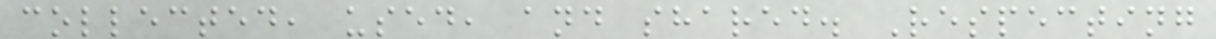collected, used, and shared. Respecting
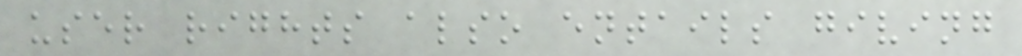user rights also entails giving
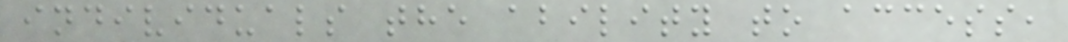individuals the ability to access,
